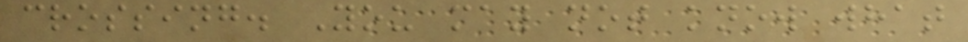crossing. You may not know what
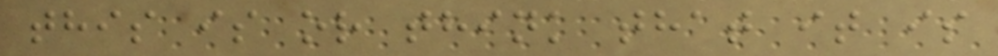this is or think that it is
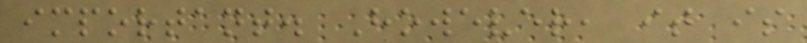important. However, it is
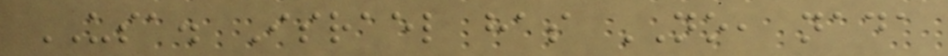USA. Israel has NO, nada
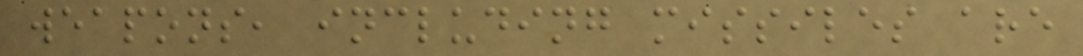weapons, including missiles are
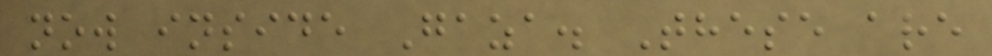now inside Gaza. These are
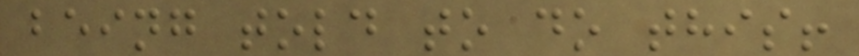being told to do this!
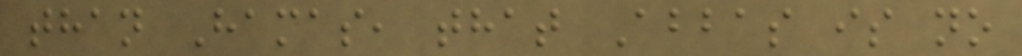than Hamas, that Abbas is no
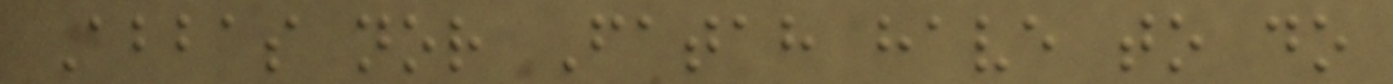Abbas nor Fatah have to do
